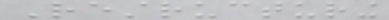Restructuring
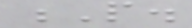P.
